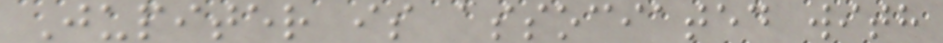Jupiter is associated with
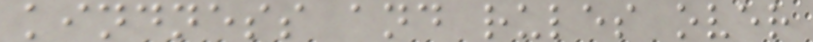kindness and rules over
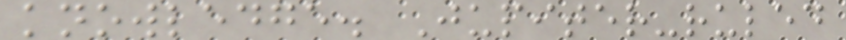knowledge. Jupiter-ruled
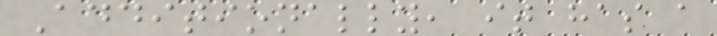Additionally, it has a
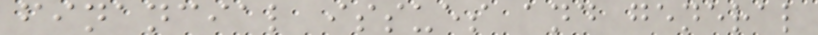financial issues and general
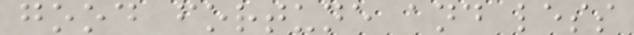good fortune and less
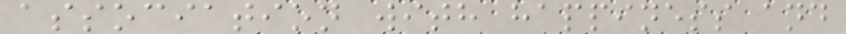association with happiness and
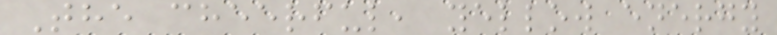The cheerful, yellow energy
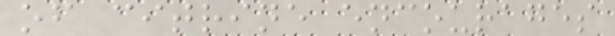of citrine encourages
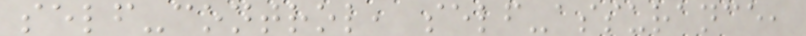self-control, self-assurance,
